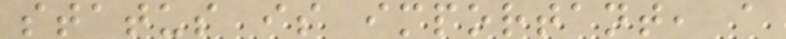status is important, a
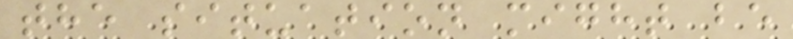the situation might be
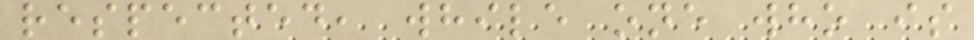respected, while one who is
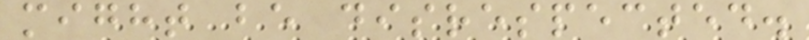might be disrespected.
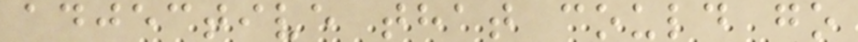adjective that could go
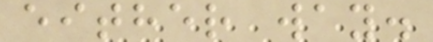either way.
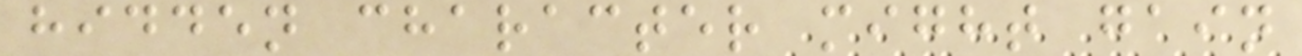hidden character might gain
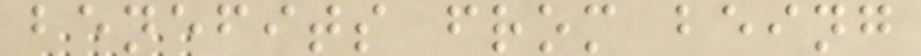benefits from being
